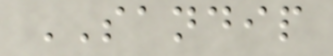SANDIP
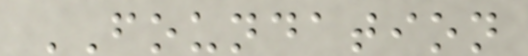FOUNDATION
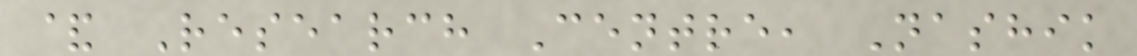& Research Centre, Nashik
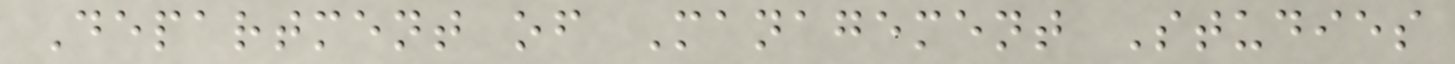Department of Management Studies
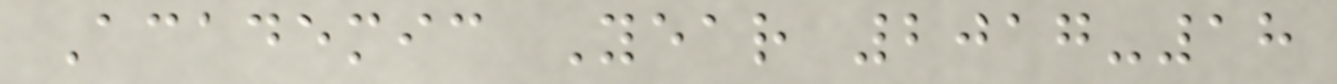Academic Year 2017-18
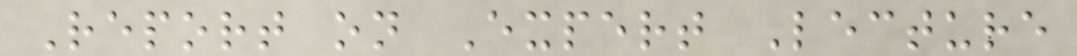Report on Expert Lecture
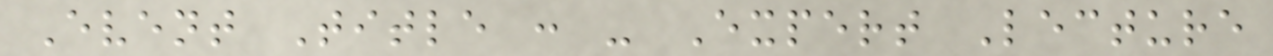Event Title : - Expert Lecture
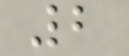2
